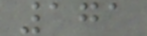171
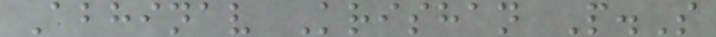Abhinav Krishan P.S
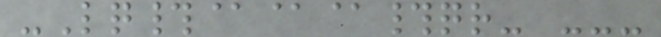-Lq#@@@#qr- ---
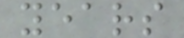years
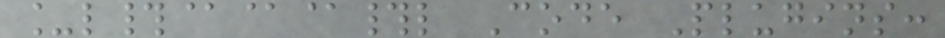_l#@@@#l Code Plugins:
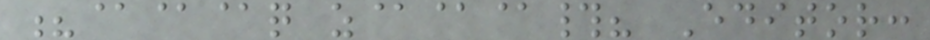?@@@q z@@@#? Editor:
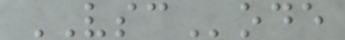VSCode
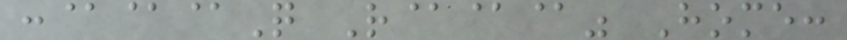:@@@Q R@@@" Home:
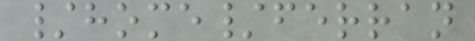/home/ferran
